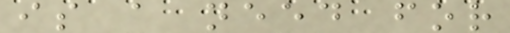is a need for
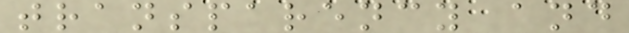transparency and
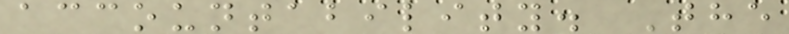accountability. The
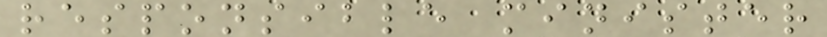responsible minister
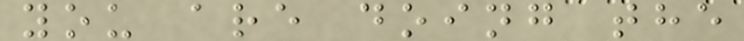you are doing the
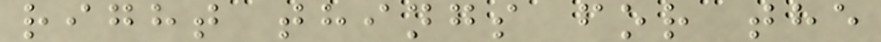right things for the
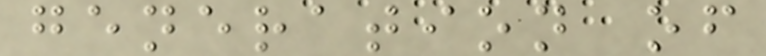generation of
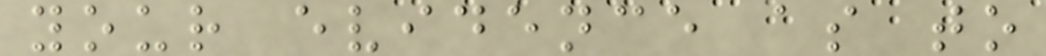your evidence as to
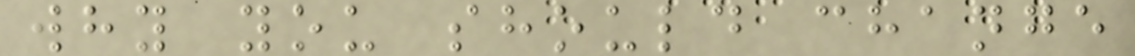why you should change
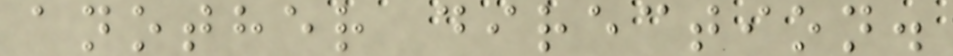another direction.
